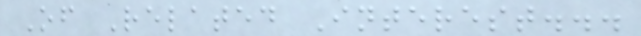Of Related Interest...
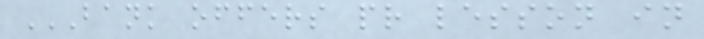BANK OFFERS PR LESSON IN
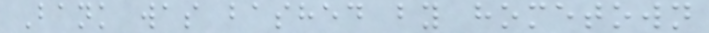Bank was bashed by hometown
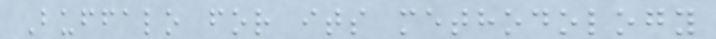Buffalo for its methodology
